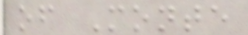of Monte
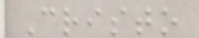Cristo
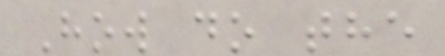How do the
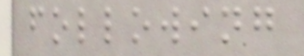following
